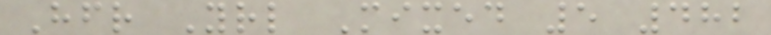Hfr Yrl Mixed 5 482
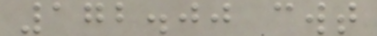172.00 cwt
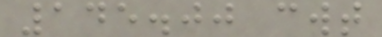145.00 cwt
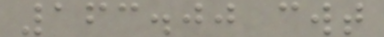163.00 cwt
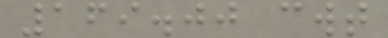169.00 cwt
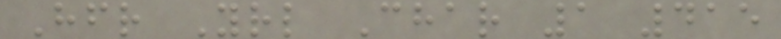Hfr Yrl Char 1 415
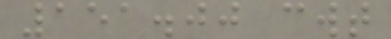151.00 cwt
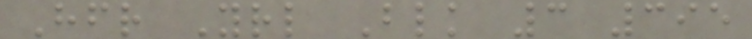Hfr Yrl Blk 3 395
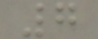7
